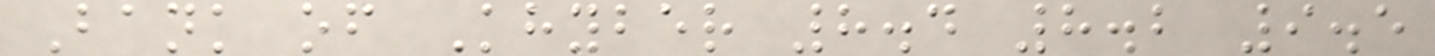Bank of Khyber 8.4 8.2 9.5
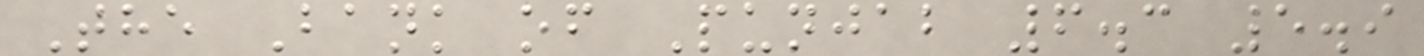The Bank of Punjab 6.3 5.9
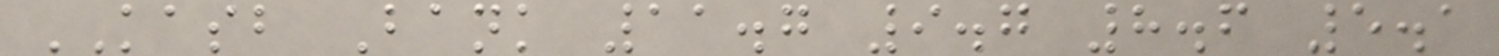KASB Bank 11.7 9.7 8.6 5.1
